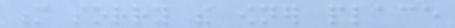m sorry the owner place
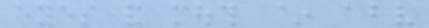eyes and mouth ~ above
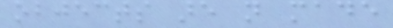objects are not made
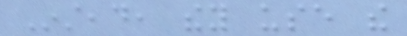Instead, they use the
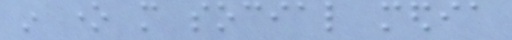in one more social media
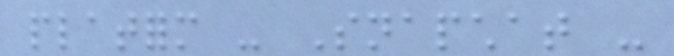platform - Snapchat -
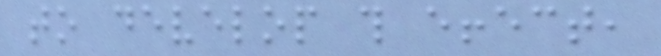to develop this effect,
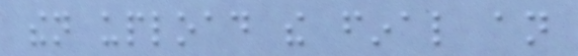then upload the final an
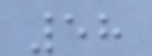58
